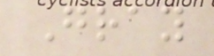Gray
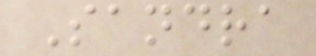Sandra
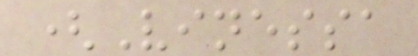(Vinessa
